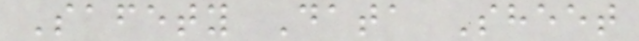Safety Data Sheet
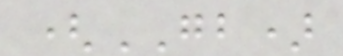(GB)
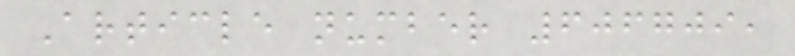Article number 606709,
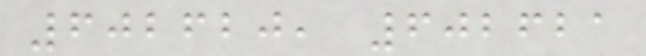602620, 602621
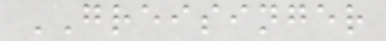GREISINGER
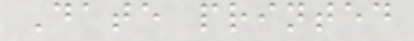Date printed
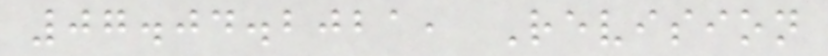07.04.2021, Revision
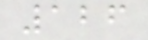126
